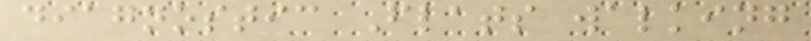diagnostic Flats walking
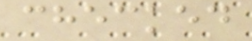checked
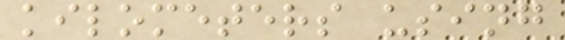kilometers using
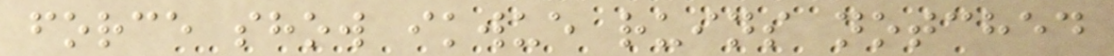force show ikwue ruins notched
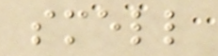smell
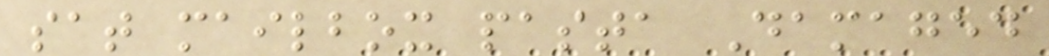sat mailbox pasta Damaged
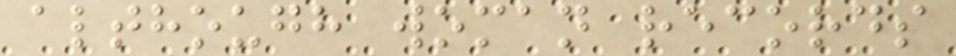although woman records
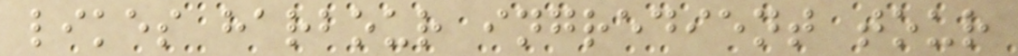likes harbour ingredient tour
